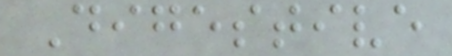Digestive
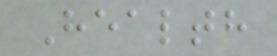Health
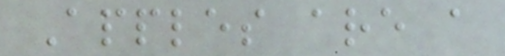Apples are a
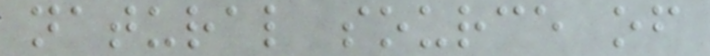natural source of
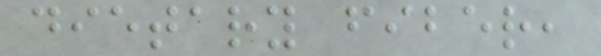dietary fiber,
